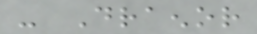- Draenor
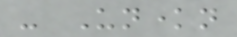- Unknown
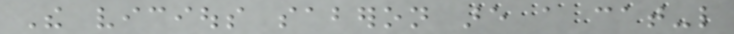The vicious saberon are a cat-like
